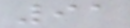91
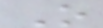O
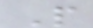P
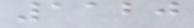1120
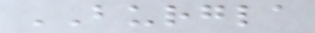BURGLA
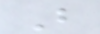B
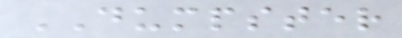DUMPSTER
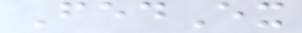FedEx
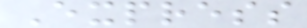Express
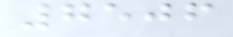7506
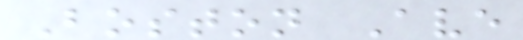Boston Ave
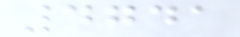4741
